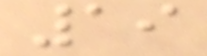19
